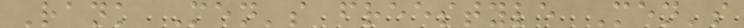Rank Men's freestyle Men's
